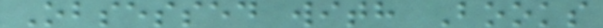Obsessed with Books
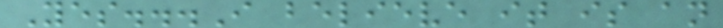Yes...I believe it is an
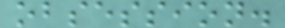obsession.
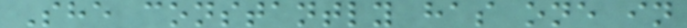She constantly has one in
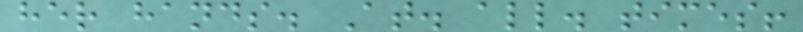her hands. At. all. times!
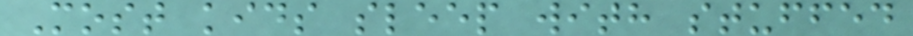Most kids sleep with stuffed
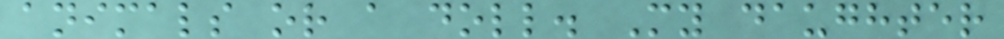animals or a doll. My daughter
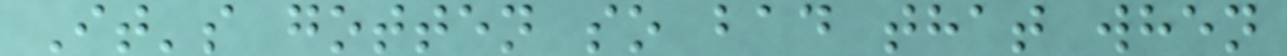It's gotten so bad that when
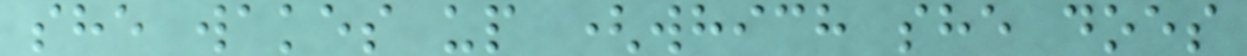she wakes up (which she does
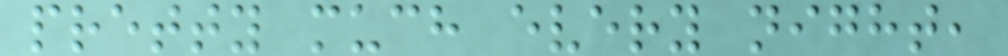pretty much every night,
